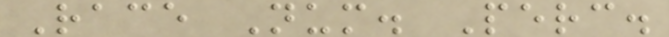Race Num. Perc.
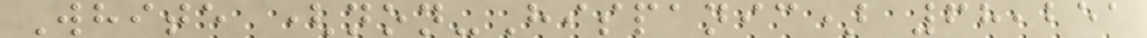White (non-Hispanic) 68,251
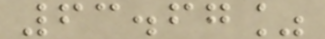63.67%
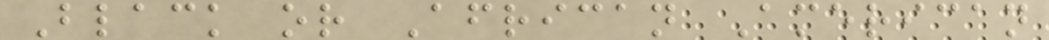Black or African American
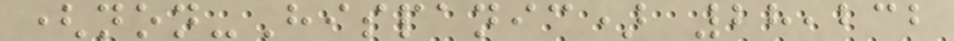(non-Hispanic) 28,232
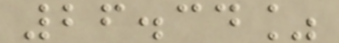26.34%
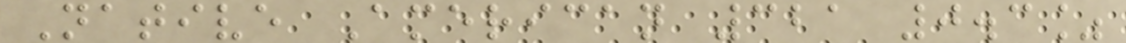Native American 321 0.3%
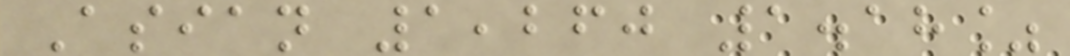Asian 1,260 1.18%
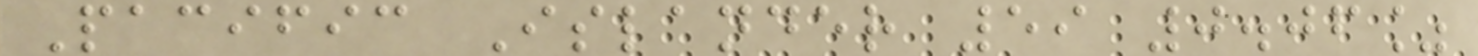Pacific Islander 59 0.06%
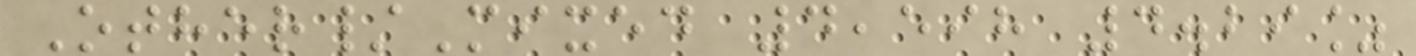Other/Mixed 4,598 4.29%
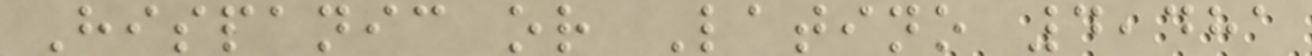Hispanic or Latino 4,481
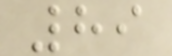89
